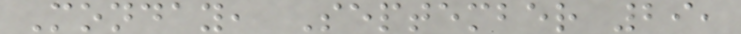Monday, September 29,
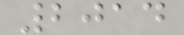2014
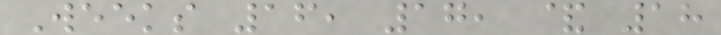Weeks 16, 17, & 18
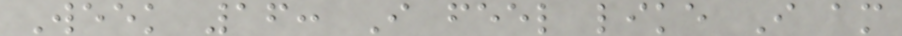Week 16: I feel like I am
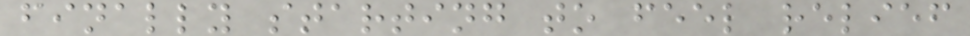finally starting to feel relief
